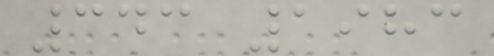343 1983
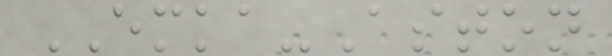EMKA-Aston
